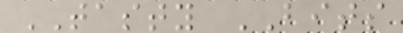TASTY BITS
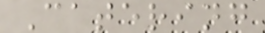Catering
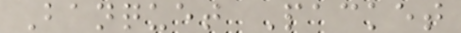Banquet Packet
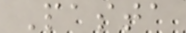Pasta
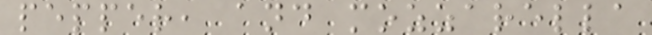pepper, and mozzarella
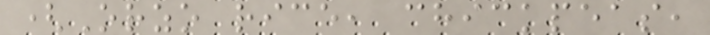(Orzo rice, chickpeas,
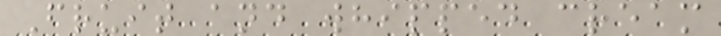Fruit and whipped cream
